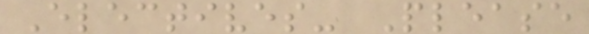Electives- Please
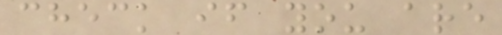check if you are
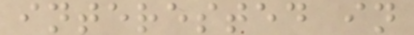interested in
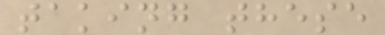taking these
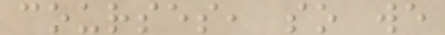courses, so we
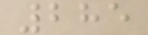285
